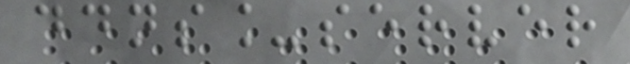ddns_server
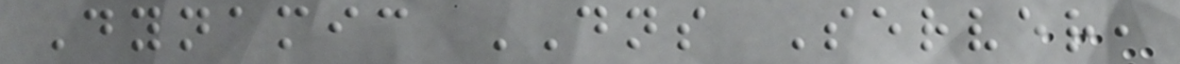Dynamic DNS Server,
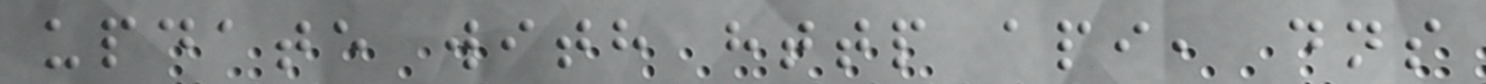update with http api, dns
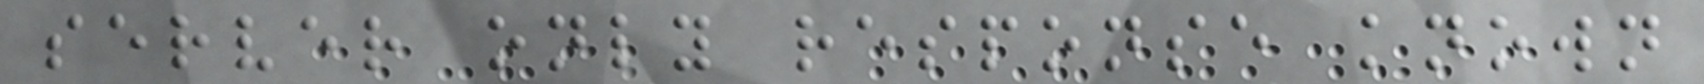server only response known
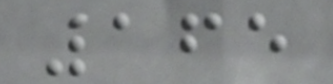165
